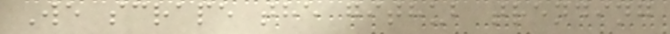We scrape the github trending
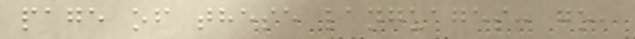page of these languages: go,
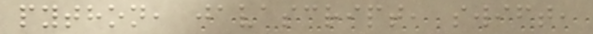python, javascript, swift,
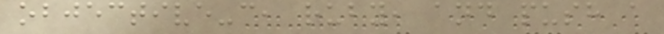objective-c, ruby, and push a
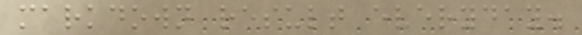markdown result everyday.
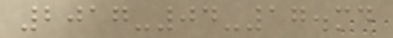2017-04-17.md
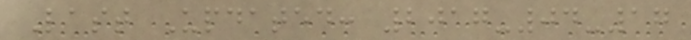Last Updated: 2017-04-17
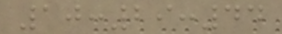10:29:44
